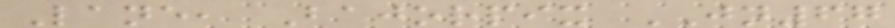Lane, Bajorpix JN67
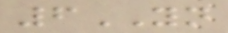6YN
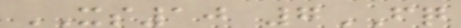XS10 7FQ
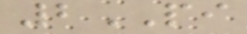2PI
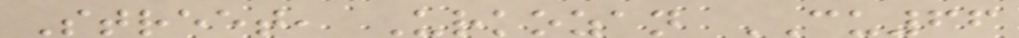Street, Urkozan CU66
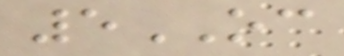5OC
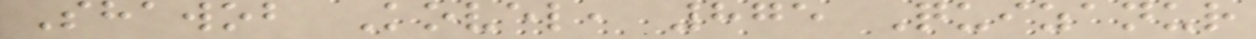Shawob Kovel, 875 Quizanur
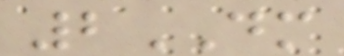2DM
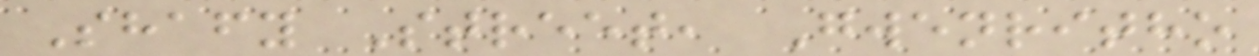Shafy Street, Gwenritho
